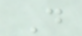D
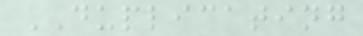DUPLICATING
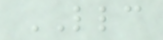LLC
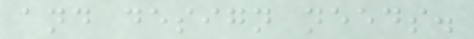and design needs.
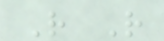R R
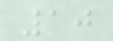10
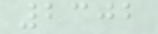2302
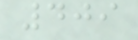409
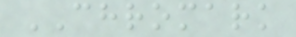CHROMARK
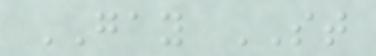GAY ST
